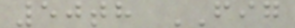50th FIG
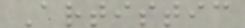Artistic
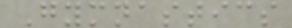Gymnastics
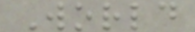World
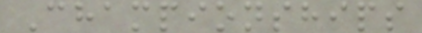Championships
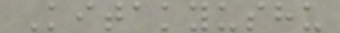Kitakyushu
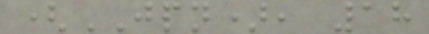(JPN), 18
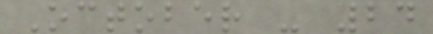October - 24
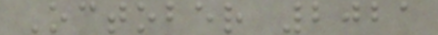October 2021
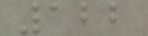122
